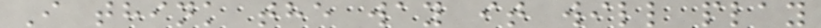I think the way it will play
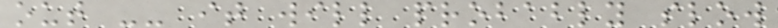out -- it will probably slow
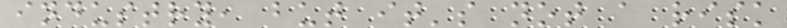industry, but it's not a risk
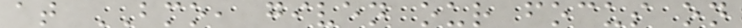at BMO, given our focus on
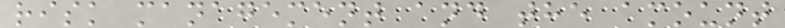risk management and the amount
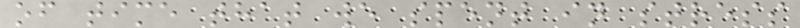of time that we spent in stress
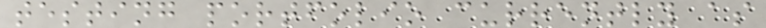testing portfolio currently as
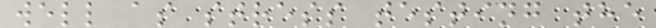well as stress testing the
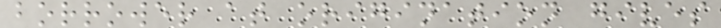borrower at origination gives
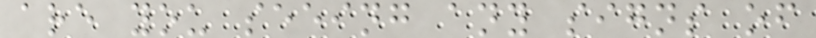are you seeing any signs of
